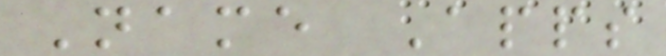Name Apps
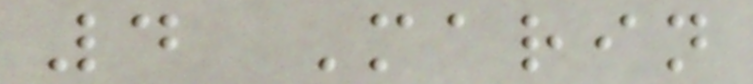4 Marin
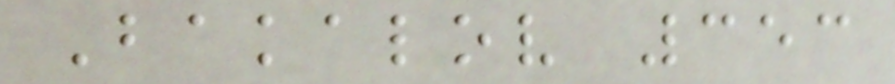Bakalov 353
